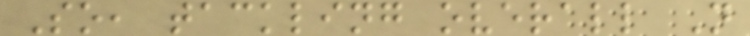So, tackling overall N
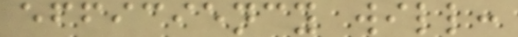efficiency will:
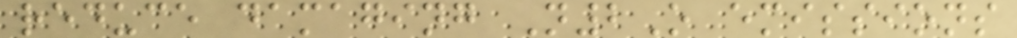reduce damaging N2O emissions
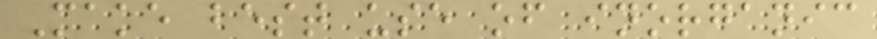Make best use of inorganic
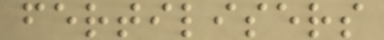fertilisers
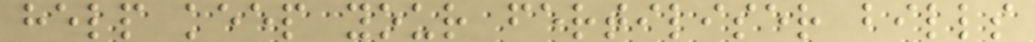help keep your fertiliser bills
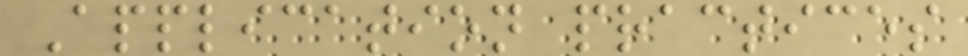Application practices
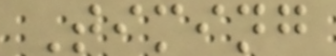Timing
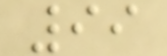99
